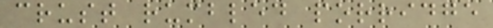crust rumbled porridge
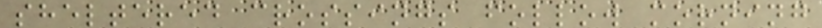sheltered crossings follow morning
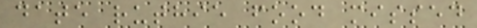date ruthie food missed
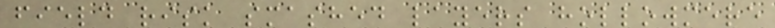field risk smashed layers hollowmere
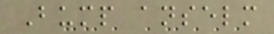Bump anselm
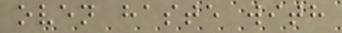oven haste with
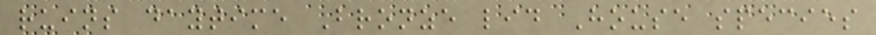ruins daytime Bronze lid House species
